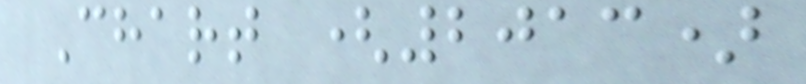Chart (2013)
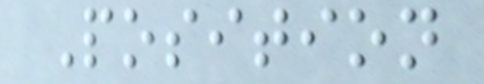Position
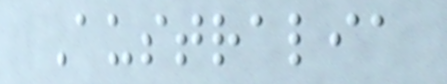Australia
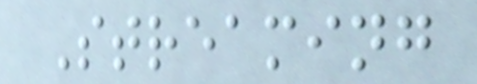Streaming
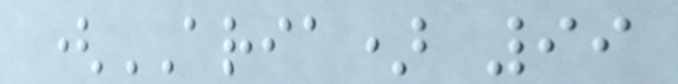(ARIA) 99
